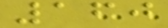160
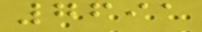7691
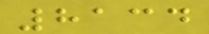8134
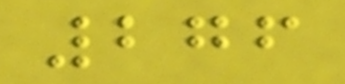276
